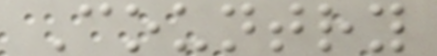Country
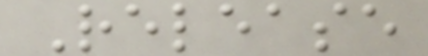Release
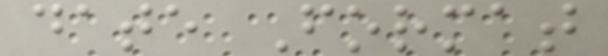date Format
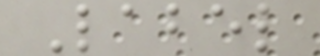Label
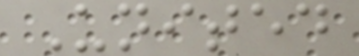United
